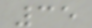35
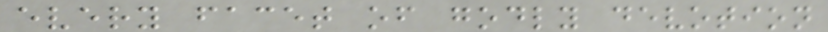every facet of godly devotion
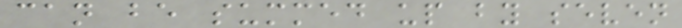can be summed up by seven
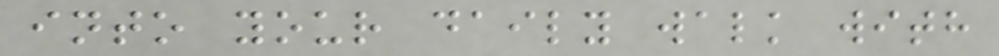into your daily walk with
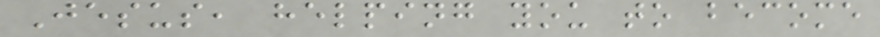Jesus, helping you to become
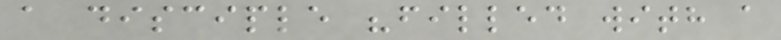a disciple "filled with a
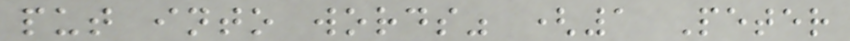put into words" (1 Peter
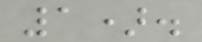1).
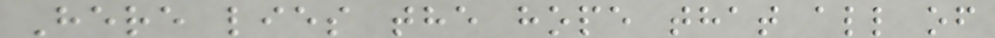Here lies the hope that all of
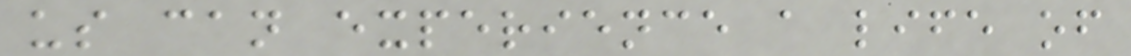us can experience a life of
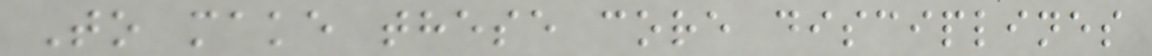To make these core disciplines
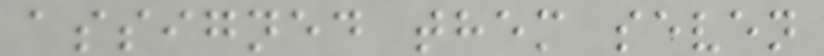assigned them seven
